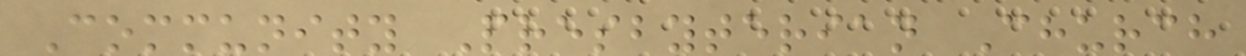Community Presbyterian Church
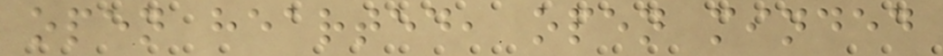open hearted, open minded
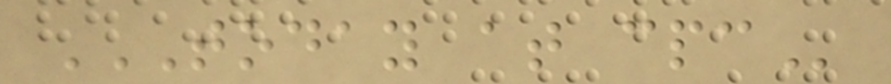TODAY AT CPC
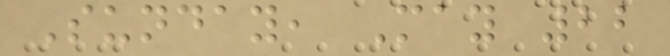Sunday, May 22
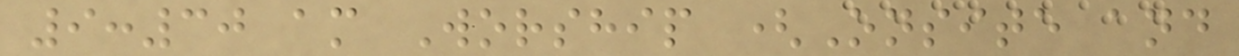9:30 am Worship (Onsite and
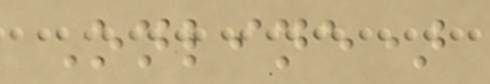Online)
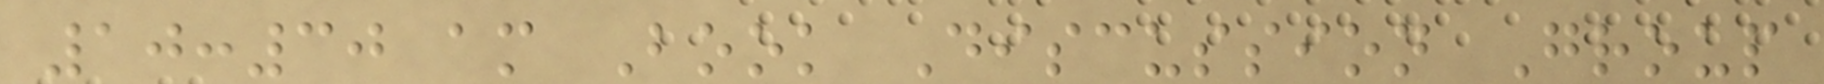10:30 am Book Discussion Group
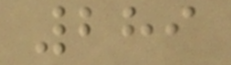289
